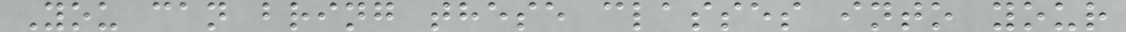You can bring these classes into your
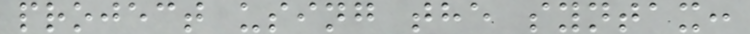project using the syntax:
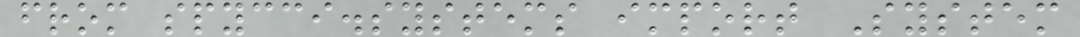from spycci.systems import System
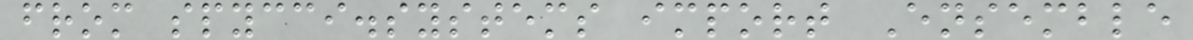from spycci.systems import Ensemble
